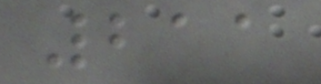211
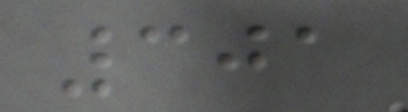301
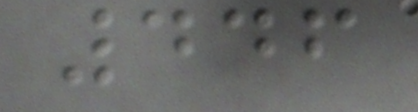446
